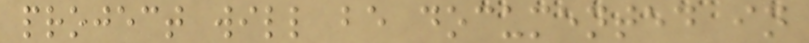project will be documented in
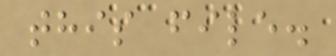this file.
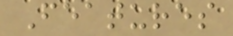Features
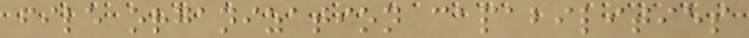file organization capabilities
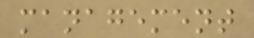management
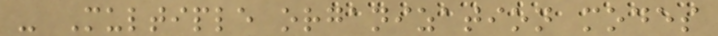- Multiple organization modes
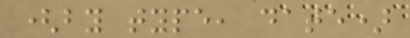(by type, date)
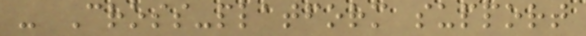- Cross-platform support
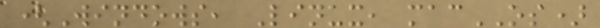(Windows, Linux, macOS)
